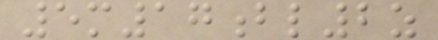5m17bl2z
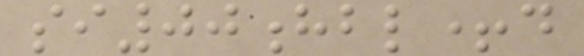si00hbl+d
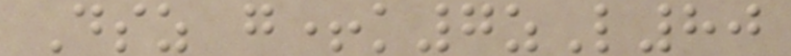Dsz g+k7zL80
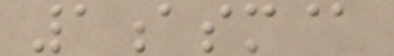1asm@
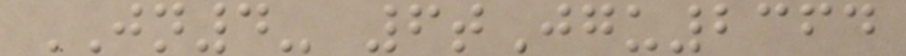JN4- 6tJgu2364
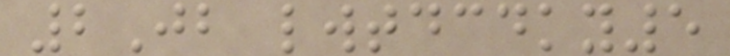2Jb lwtdcdky5
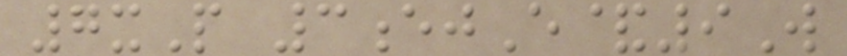7xP 3ejE&9W
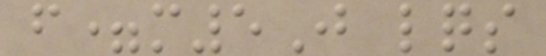f=m5J lqs
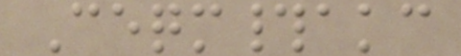Ceqm#akc
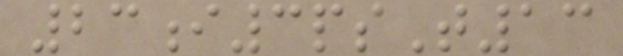23i3psT13
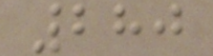280
